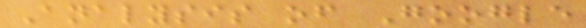Analysis of Google
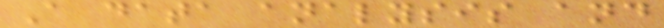A data analysis and
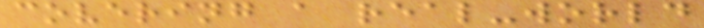covering a real-world
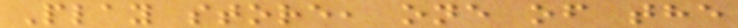Play store, one of the
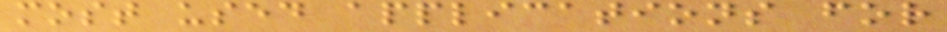most used applications for
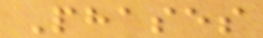Phases
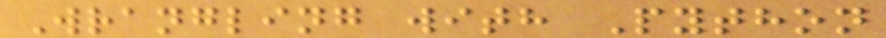Wrangling with Python
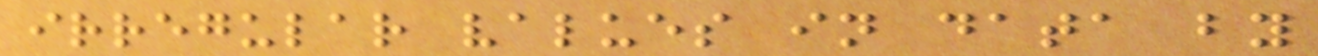irregular values in data by
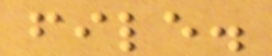file.
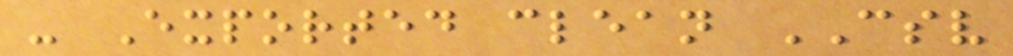- Exported clean CSV
